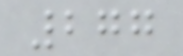277
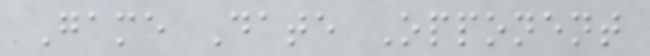Game Date Opponent
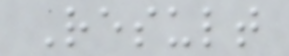Result
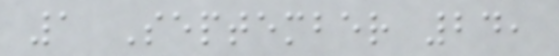1 September 24,
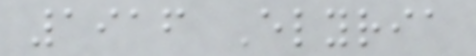1916 Elyria
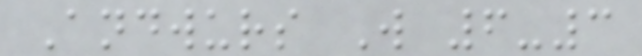Andwurs W 6-3
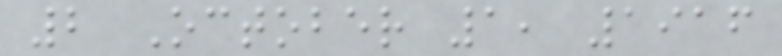2 October 1, 1916
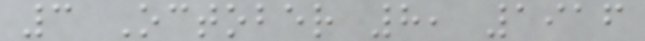3 October 8, 1916
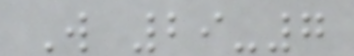W 29-7
